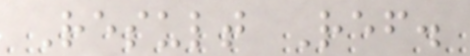Result Ref.
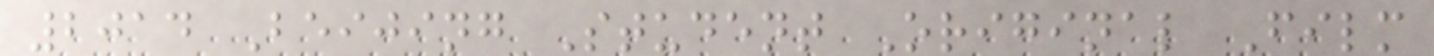2014 Beijing Student Original Film
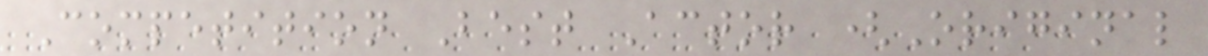Competition Best Actor (Original
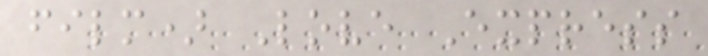film) Love Express
